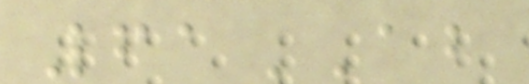61AB
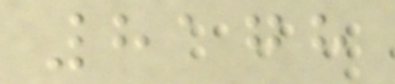8178
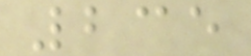235
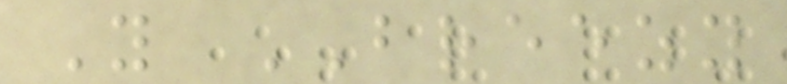Y BREEZY
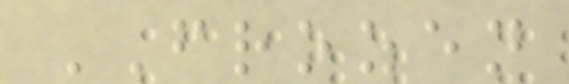FROZEN
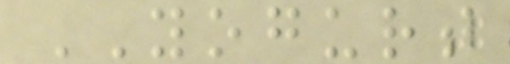YOGURT
